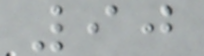90
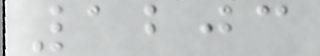1203
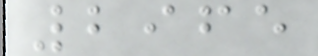2965
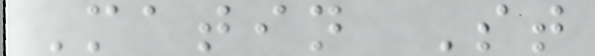Matin St
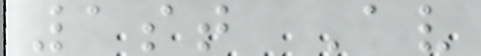1st Av
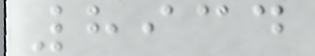8934
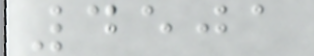4501
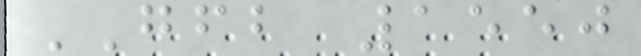GFB 1550
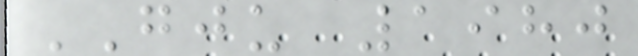GJU 1980
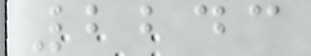2243
